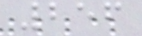256
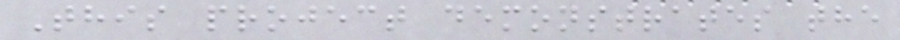This project demonstrates the
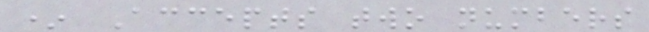* Accepts two numbers
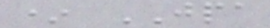* JPA
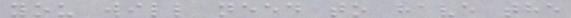you will need to have the
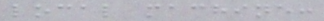local machine:
